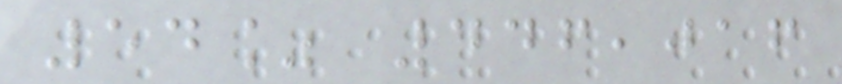54% 446,016
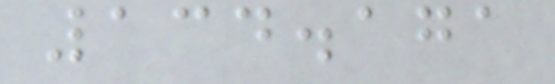134.171
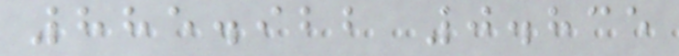885.922 0.835
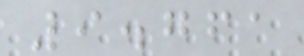9.761
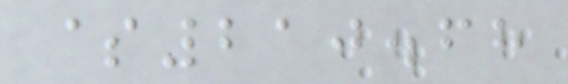$210.68
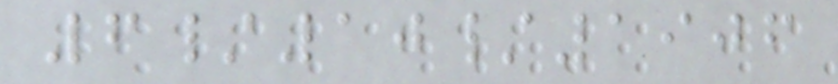6/10/1906
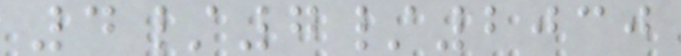4/7/2030
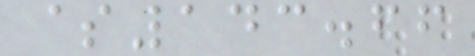$143.66
